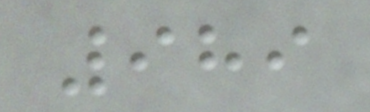989
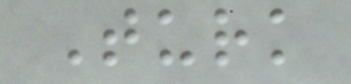Turk
